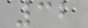32
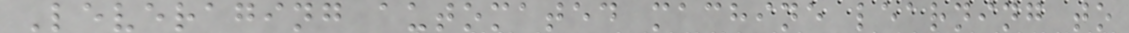Leveraging automated machine learning to
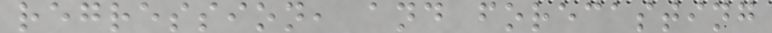regression, and forecasting
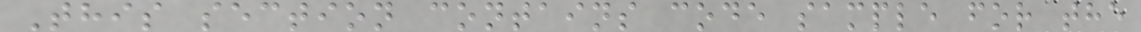This section contains code sample for the
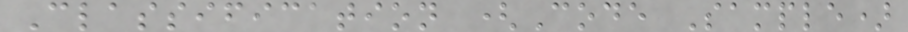Classification (Code Sample)
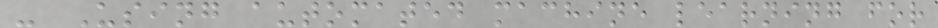- Using automated machine learning for
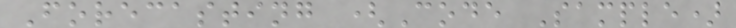Forecasting (Code Sample)
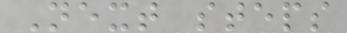Next steps
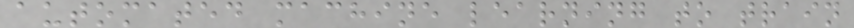automated machine learning to train
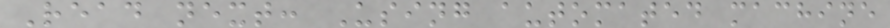Read next: Using automated machine
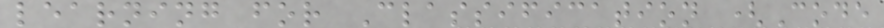learning for Classification (Code
